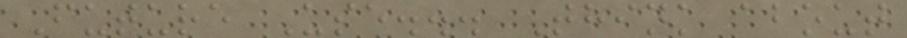Future Use... Think about
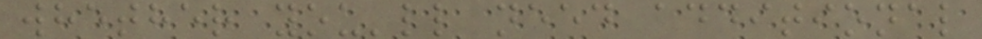whether you'll need additional
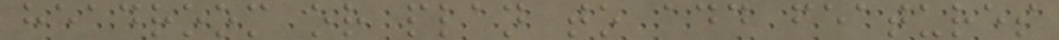headroom or plan to add features
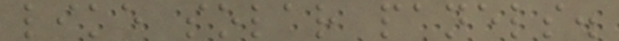like solar panels.
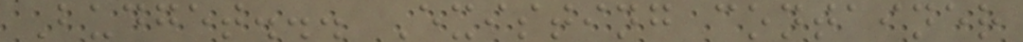Budget... Existing container
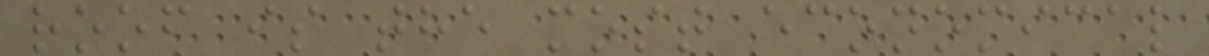roof is the most economical
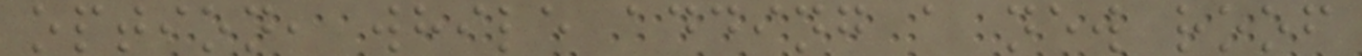option, while adding a new roof
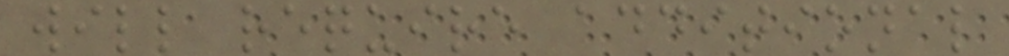will require additional
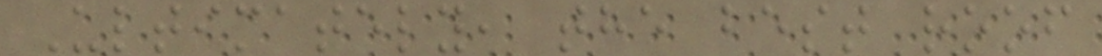Ultimately, the best roof
